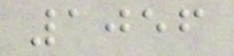1056
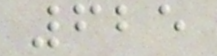625
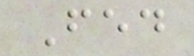Fed
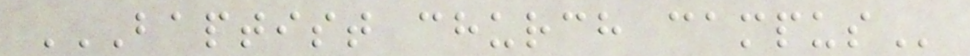BAPTIST CHURCH CAMPUS
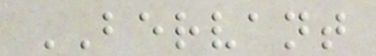BERVANT
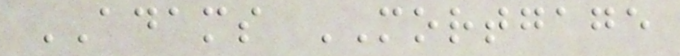ADAMS MORTGAGE
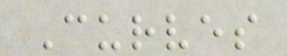Curves
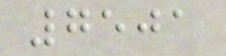7501
